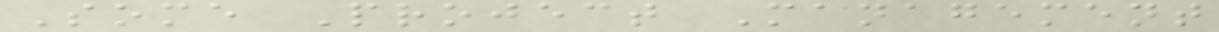Some Project Management
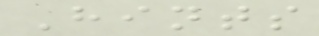Hints
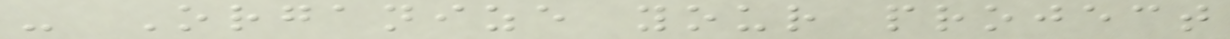- Organize your project
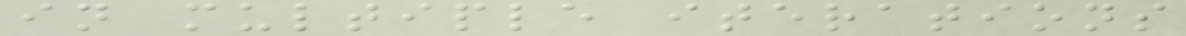in multiple iterations
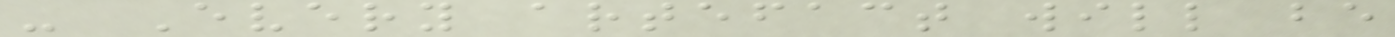- Every artefact will be
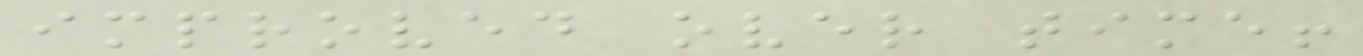improved over time!
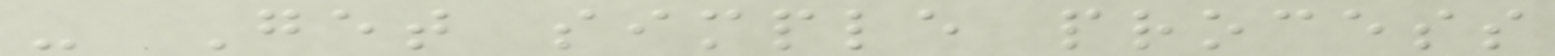- Get simple process
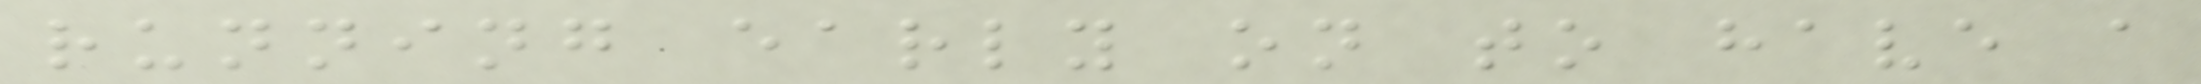running early on to have a
